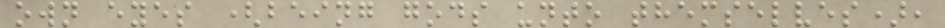own eyes (being gods unto themselves),
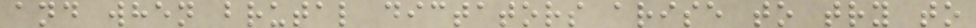and when brutal dictators arise to try to
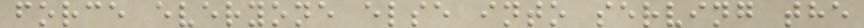force everyone else into serving the
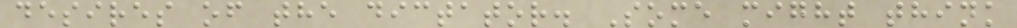desires of the dictator. Some might think
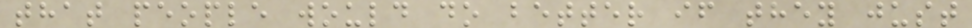that people would do better if they just
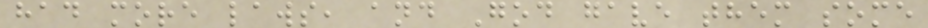had more laws, and God gave them some
